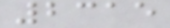2315
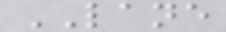LANE
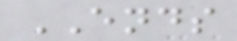ENDS
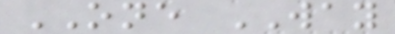ONE WAY
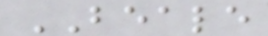BEALE
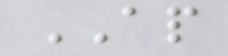AP
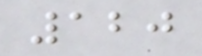120
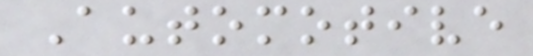Automotive
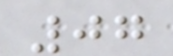07
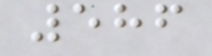586
